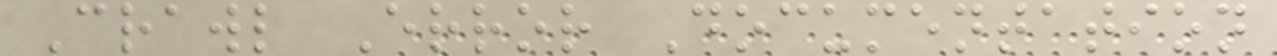Crawl Error Documentation
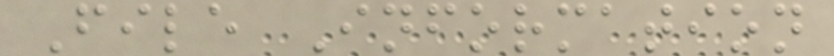File Information
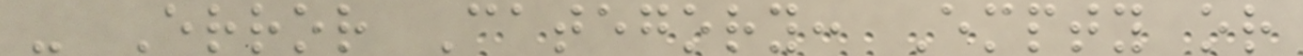- Error Category: Empty or
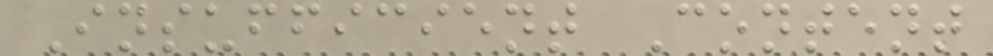Insufficient Content
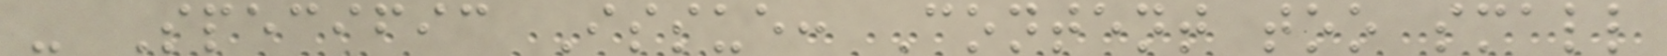- Specific Issue: Content too small
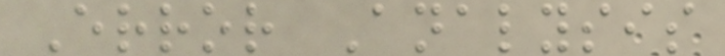Error Analysis
